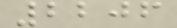2206
